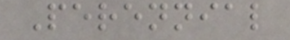Perennial
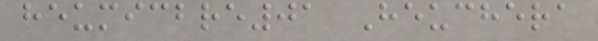heumicbre01 Heuchera
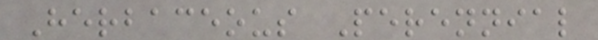Herbaceous Perennial
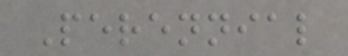Perennial
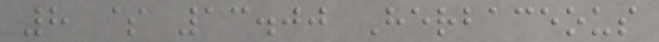8 $ 13.00 Herbaceous
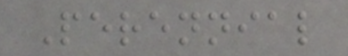Perennial
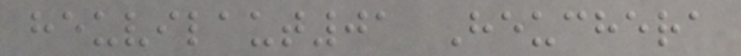heuvilaut01 Heuchera
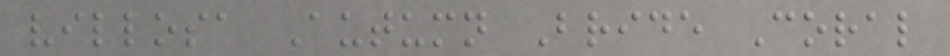villosa Autumn Bride Coral
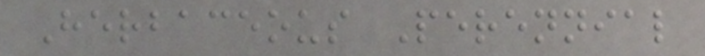Herbaceous Perennial
